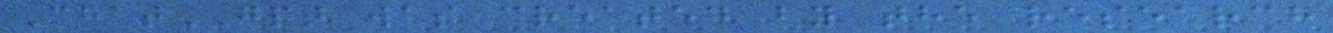ChatGPT was created by the research
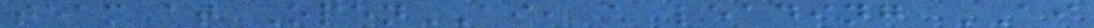team at OpenAI, a leading AI
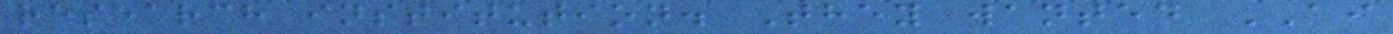research institution. They wanted AI
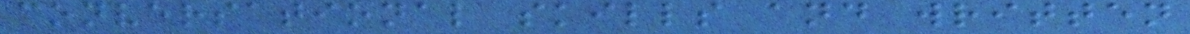conversational skills and written
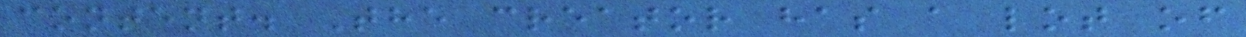content. The creator has a lot of
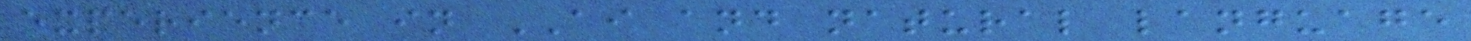experience in AI and natural language
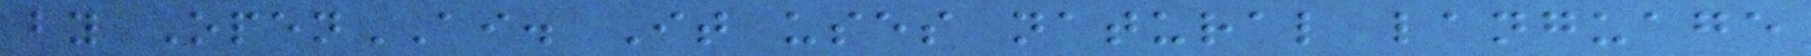by OpenAI. It uses natural language
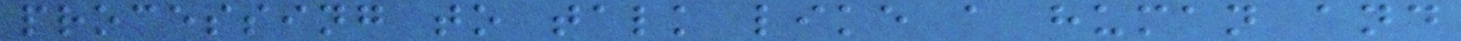processing to talk like a human and
